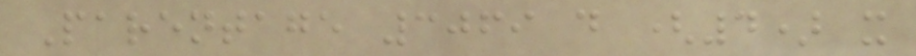Parentage 3069 d (4) x
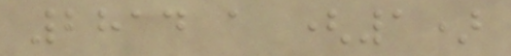2814 a (1)
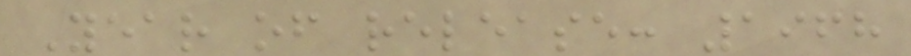Year of release: 1968
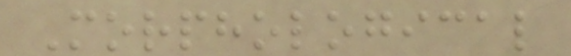Morphological
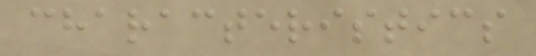characteristics
